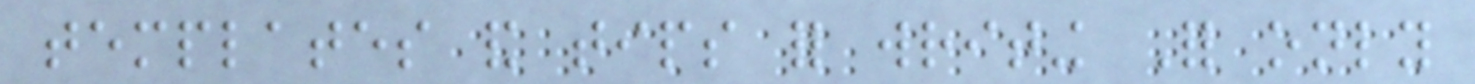templates and tips for writing For only
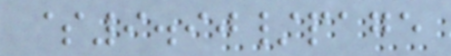$9.90/page
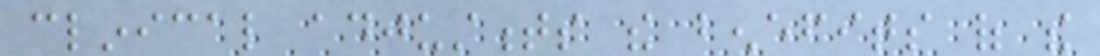clinical adjustments the benefits of the
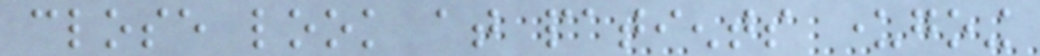close look at patients undergoing
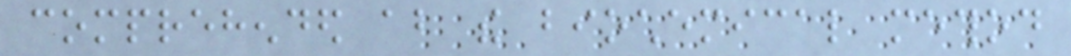comprehended about the biochemical method
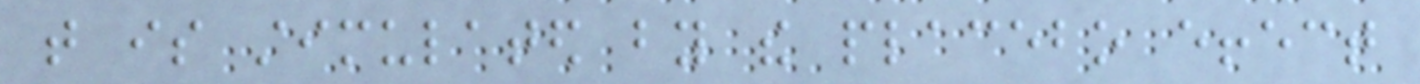that is stimulated by the placebo effect
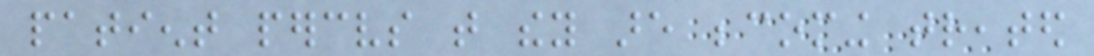patient perceives that they are becoming treated
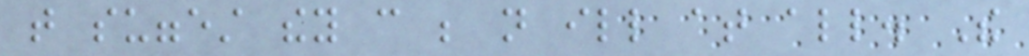that suggest they can be not ill at all. The
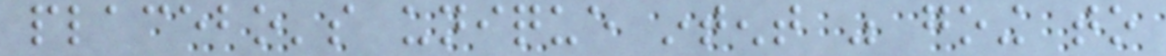placebo's unique intent was going to
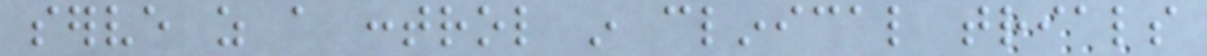serve as a control in clinical trials
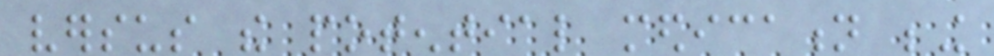versus the potential medication being
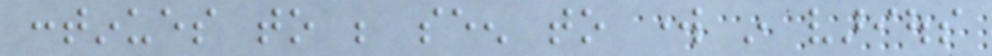continues to be seen to work in various
